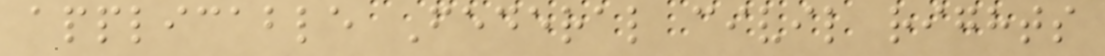applicable Federal civil rights
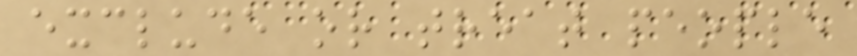exclude or treat people
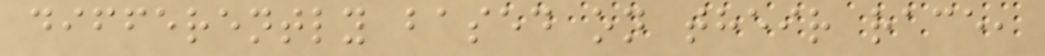differently based on their race,
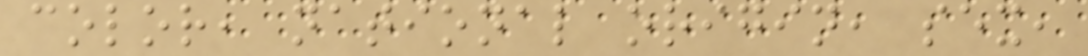color, national origin, sex,
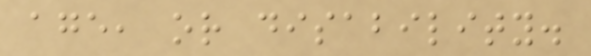age, or disability.
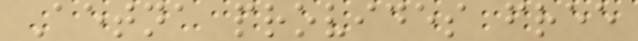Aetna provides free
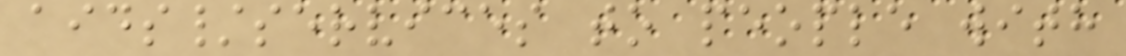aids/services to people with
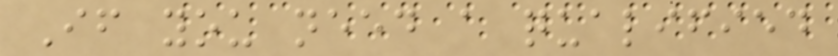If you need a qualified
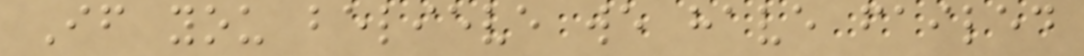If you believe we have failed
